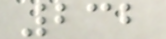232
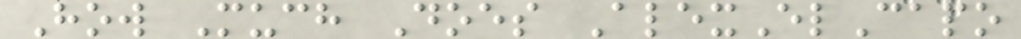How Much Does AlexElCapo
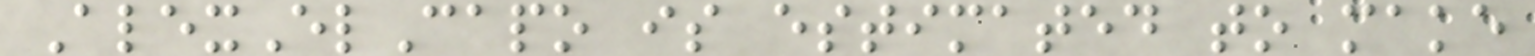AlexElCapo is estimated to make
